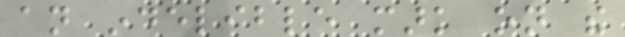an indelible mark on the
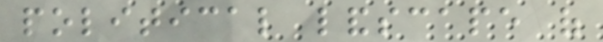political landscape of
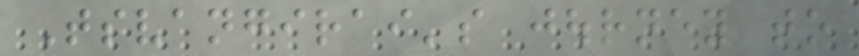Tsvangirai's journey to
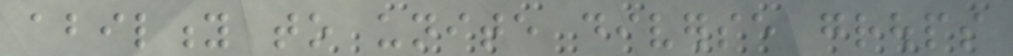ability to unite diverse groups
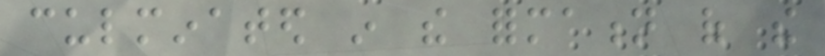culminated in the formation of the
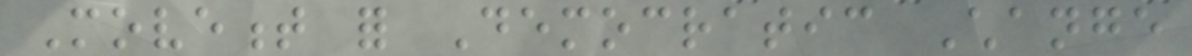Movement for Democratic Change
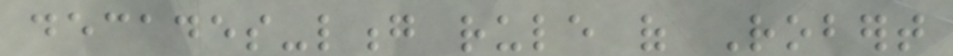decades-long rule of Robert
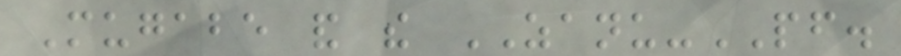Mugabe and the ZANU-PF.
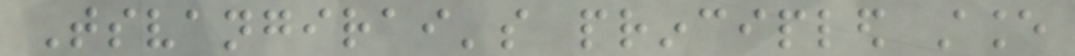Tsvangirai's principled stance
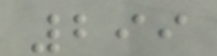299
